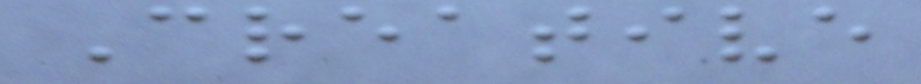Creative
